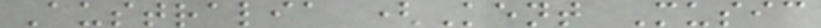Australia (Kent Music
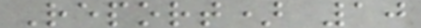Report) 10
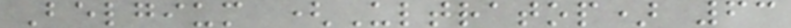Belgium (Ultratop) 63
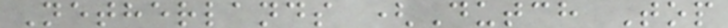Netherlands (Dutch Top
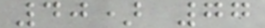40) 77
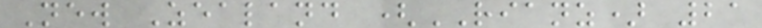New Zealand (RIANZ) 21
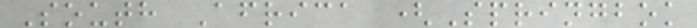South Africa (Springbok
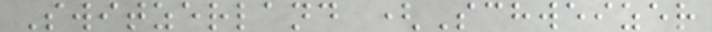Switzerland (Schweizer
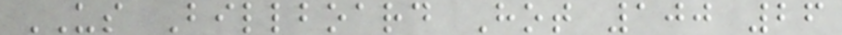US Billboard Hot 100 26
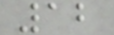12
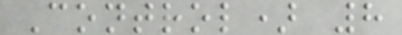Control) 8
